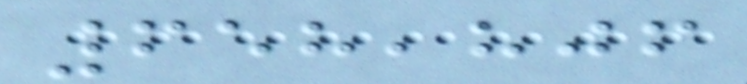658,806
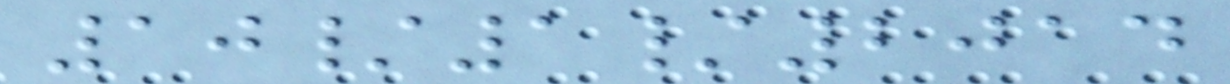10/1/2014
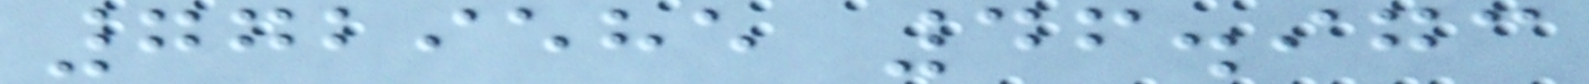7729585 46.973
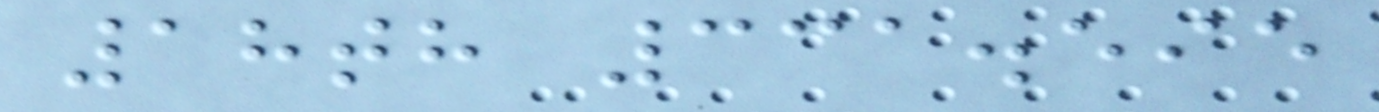18th 331.595
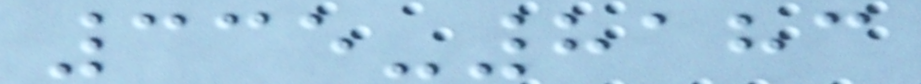335-8183
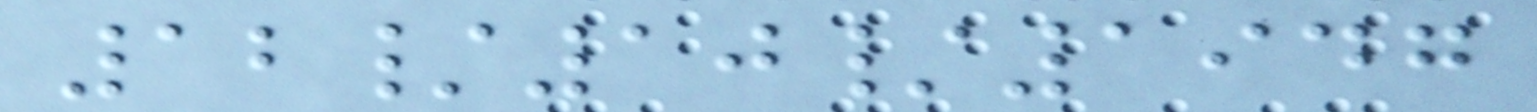12/10/1947
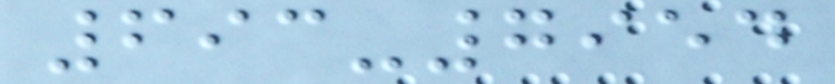693-7954
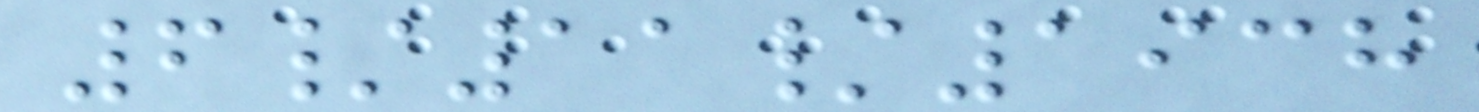6/11/1938
